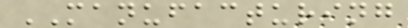MANUFACTURING
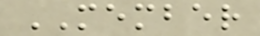MEMBER
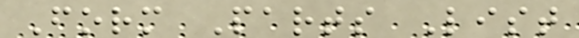Form Parts List
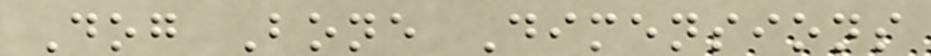Dog Bone Dimensions
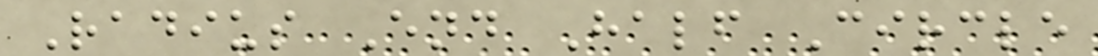Radius End Half Circle
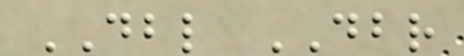DBL DBR
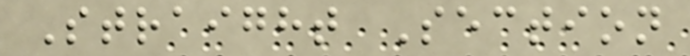Straight Section
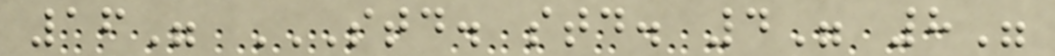16" STD. STD. 4" 8"
